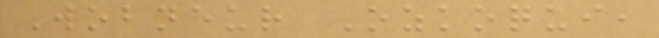Wobneur Ozkoqui,
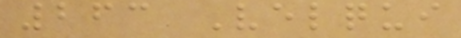263 Velqui
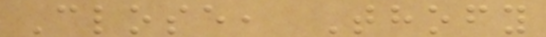Close, Thofy
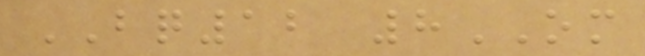BQ12 8OM
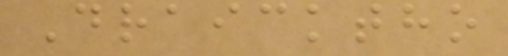Draicktho
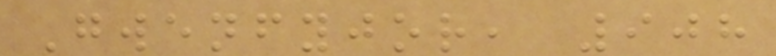Gwenfyjor, 908
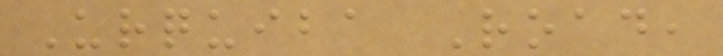Urquiba Road,
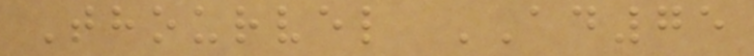Thourvel AD75
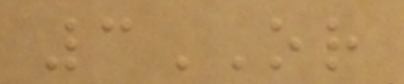3OR
